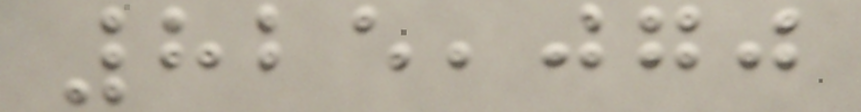825,070
